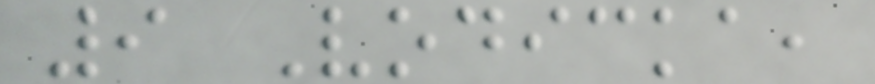9 Vodicka,
